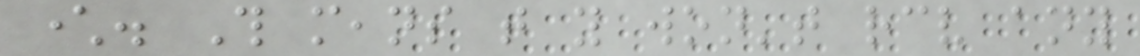character. This means that you won't receive any
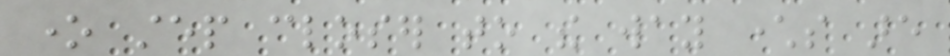one step closer to the way characters are
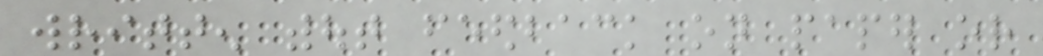written without feedback on paper or
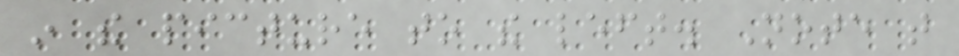in the picture to the left. Note that
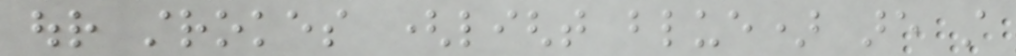our strokes (light blue) are still
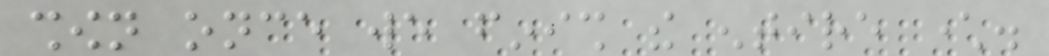shown once we finish the entire character.
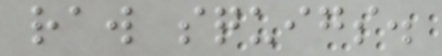raw squigs.
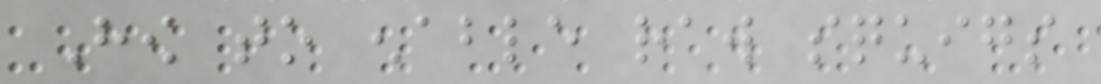How to enable raw squigs
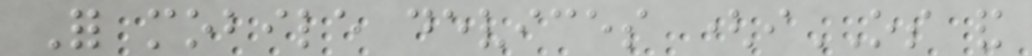For mobile devices (iOS and
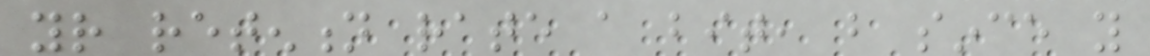your retention rate a bit, but since you
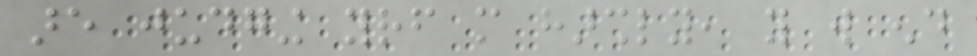are judging yourself more harshly, you will end
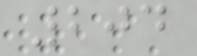204
